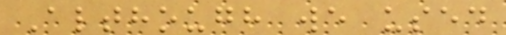Although we used
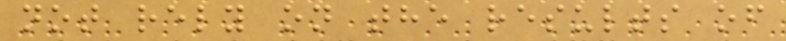not rely on the results of
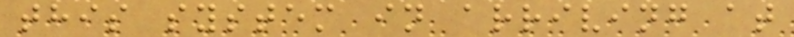this system in arriving at
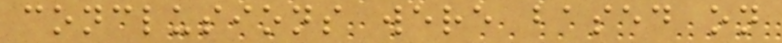conclusions were based on
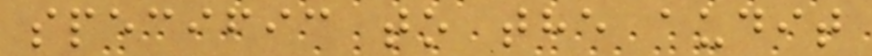specific to the audit
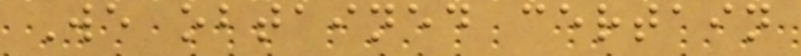We obtained certain
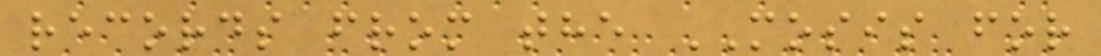records from the MOSIS for
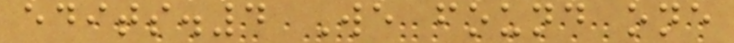edits.4 We found one
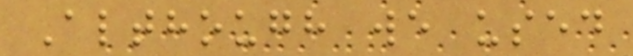Although we used
